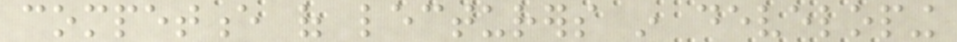competence of lecturers in developing
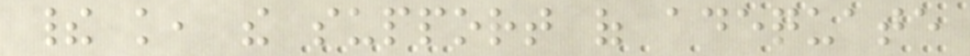their knowledge, the support of adequate
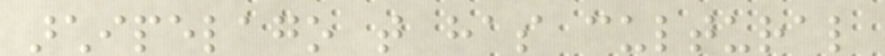archipelago that has cultural
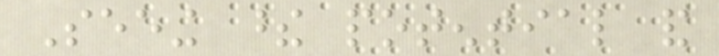Seeing these potential and
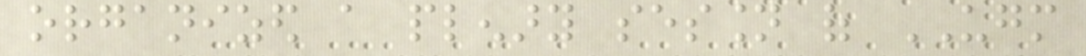organized a plenary session of UGM
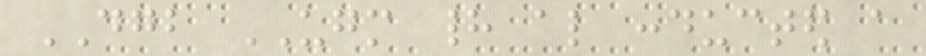DGB UGM had also conducted a
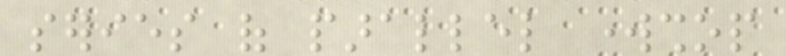series of parallel workshop
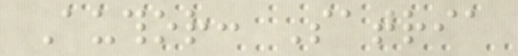Author: Satria
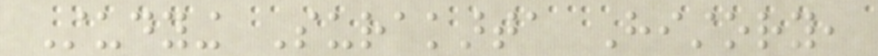Studying Surakarta History,
